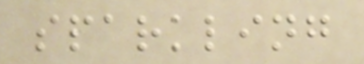sparkling
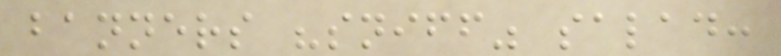banners "sniff" salad:
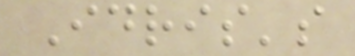Idris's
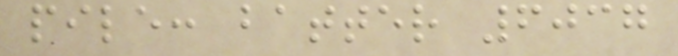pile: batter 6037
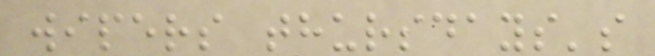wipers thursdays's
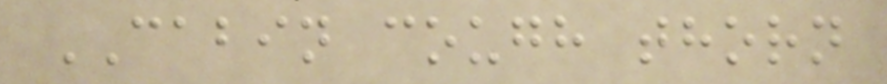CABIN cough thorn
